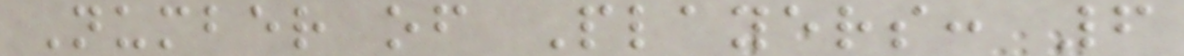Number of Players: 6
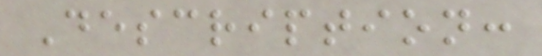Description:
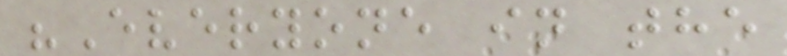"Everyone in the
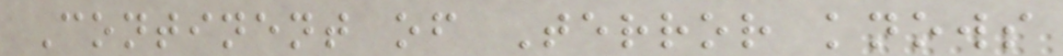Continent of Terror knows
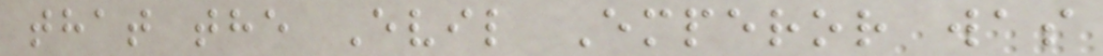that the Evil Emperor was
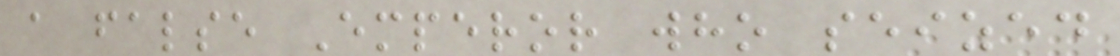a false Emperor who seized
